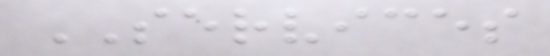SERVICES
